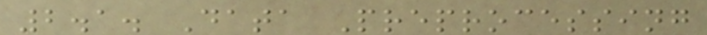2.1. Data Preprocessing
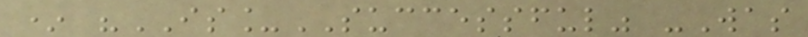* "IS_SUCCESSFUL" -Was
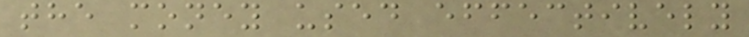the money used effectively
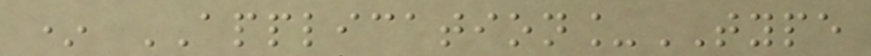* APPLICATION_TYPE
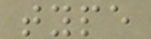type
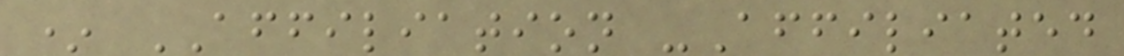* AFFILIATION -Affiliated
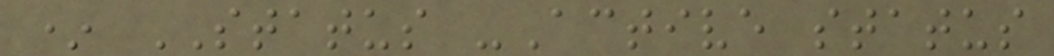* STATUS -Active status
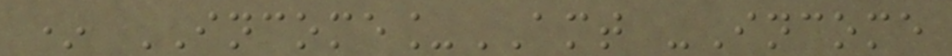* INCOME_AMT -Income
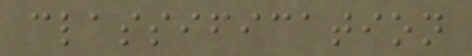classification
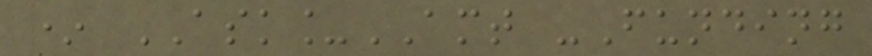* ASK_AMT -Funding
